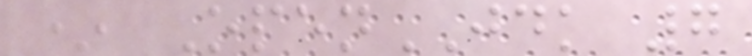* OpenJDK 7
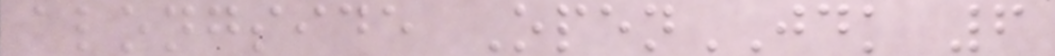alongside OpenJDK 6
